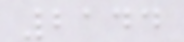2144
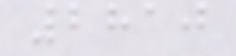2810
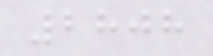2808
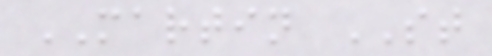MARTIN ST
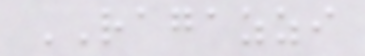RAGAZZI
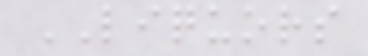LIQUORS
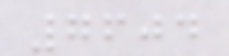7604
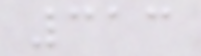313
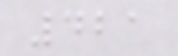421
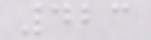423
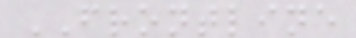FRONTLINE
